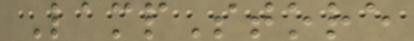LampStore
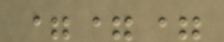===
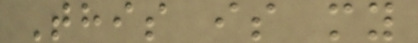This is my
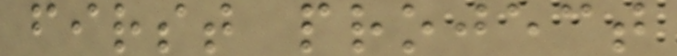first project
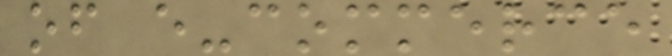of e-commerce
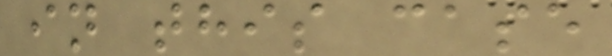in this case
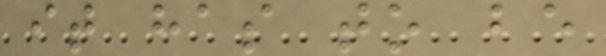it has to be
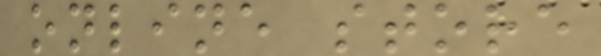online store
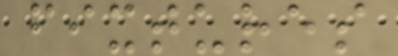fixtures
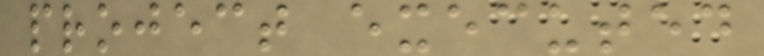project executed
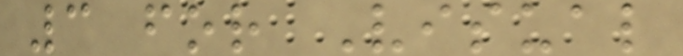3 for Visual
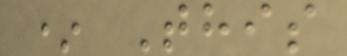* This
